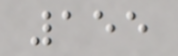155
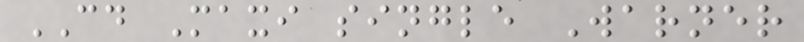CD Maxi single Warner
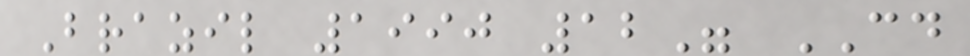Brazil 1990 12" CD
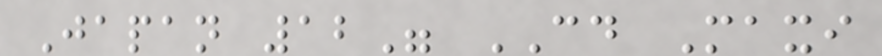Japan 12" CD Maxi
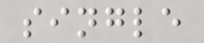single
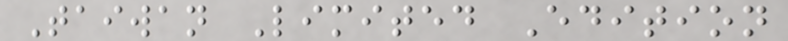Taiwan Limited Edition
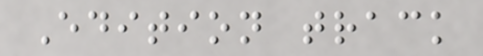Edition track
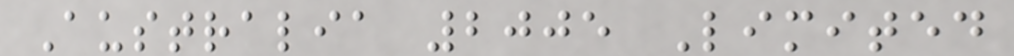Australia 2005 Limited
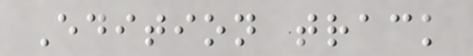Edition track
